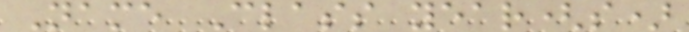Name Class year(s)
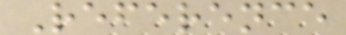Reference
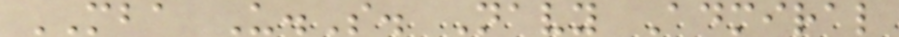MBA U.S. Navy Admiral
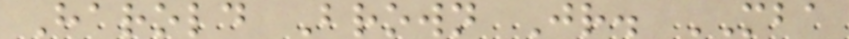Harold Brown Jr. MBA
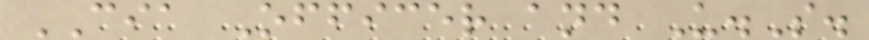CIA Officer and U.S.
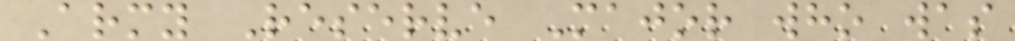Army Reserve Major who was
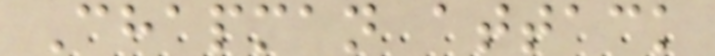Chapman attack
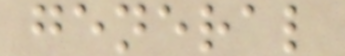general
